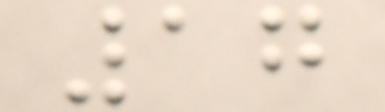17
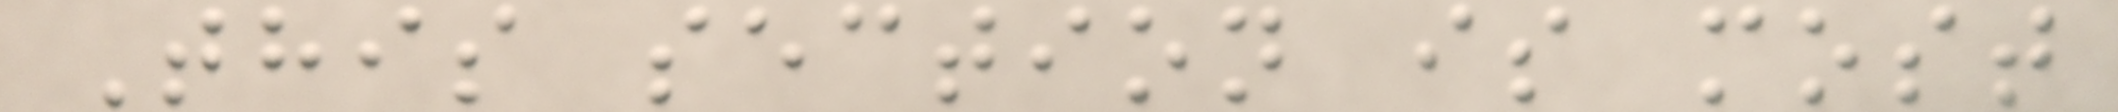This section is most
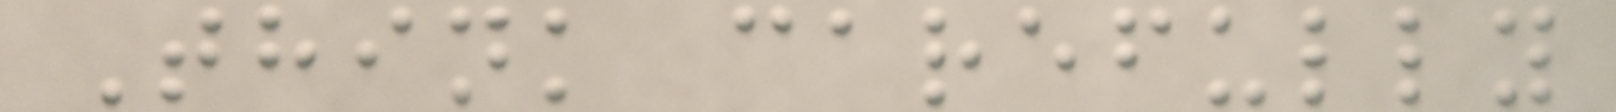Think carefully
